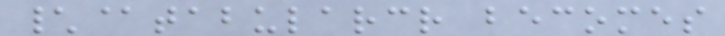\@tabularcr becomes
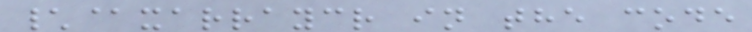\@xarraycr in the code
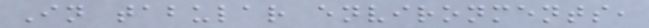In tabular environments,
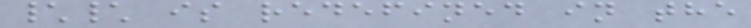\\ is redefined in the
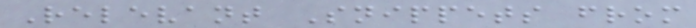Relevant Snippets from
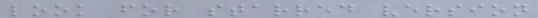look for starred version
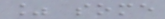% some
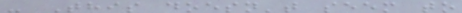- This doesn't seem to
